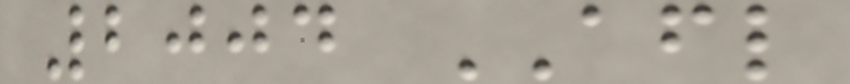2004 AFL
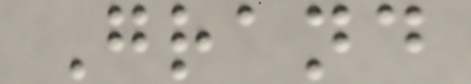Grand
